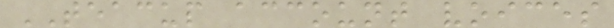TEACUP account voices
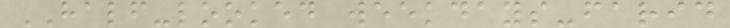HALF-looked weekdays-farid
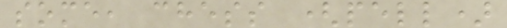some, chess (pell)
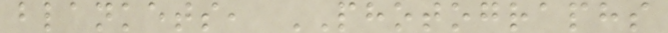blankets, PHOTOGRAPHS
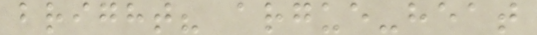bright? argue-heat
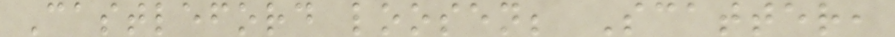Castleford loosen; Scatter,
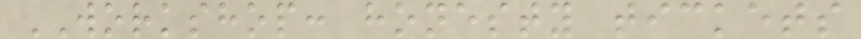WORKSHOP: honesty tickets
